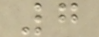7
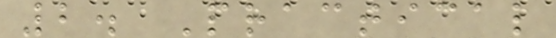2. Practical
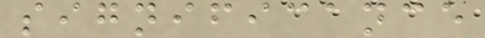significance
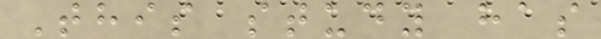This study has
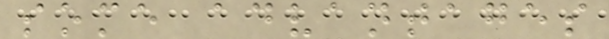some advantages
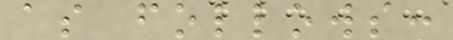as follows:
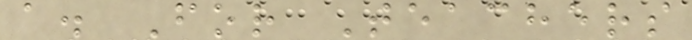a. For Teachers
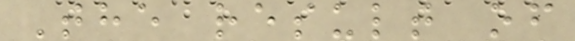The result of
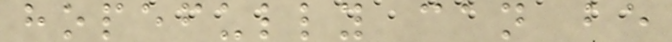hopefully can be
